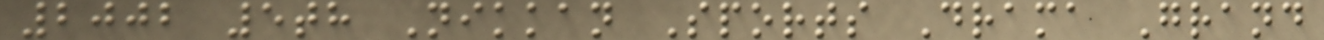2002 5th Nikkan Sports Drama Grand
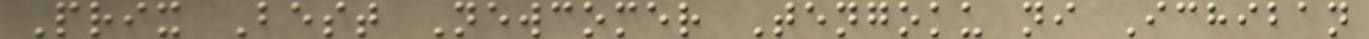Prix Best Newcomer Tengoku ni Ichiban
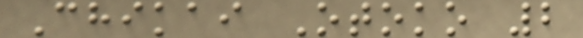Chikai Otoko 2
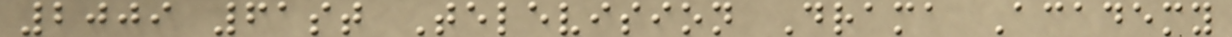2009 61st Television Drama Academy
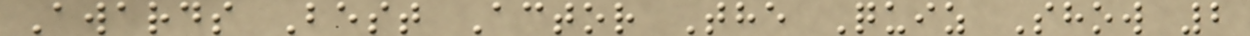Awards Best Actor The Quiz Show 2
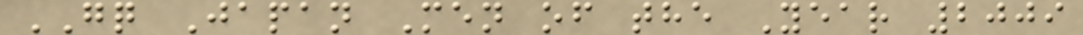GQ Japan Men of the Year 2009
